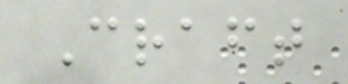Craft
